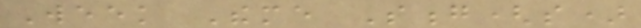Week Theme Song(s)
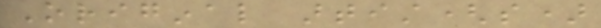Original artist(s)
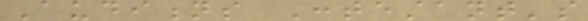Auditions Contestant's
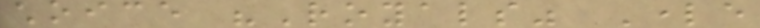choice "Royals" Lorde
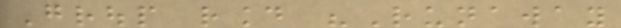Group round "Runaway
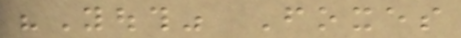"Youth" Foxes
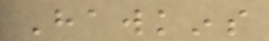Hawkins
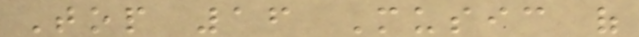Top 16 Music of
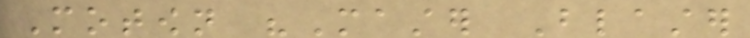Motown "Master Blaster
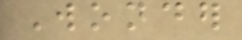Wonder
